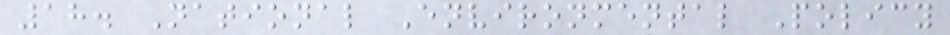18. National Environmental Policy
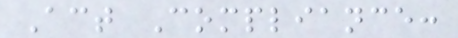Act Compliance:
